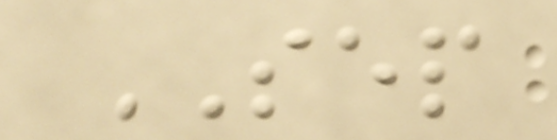SEP
